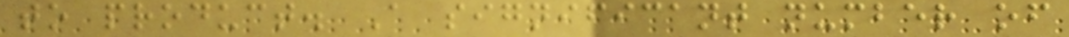to product. A significant number of
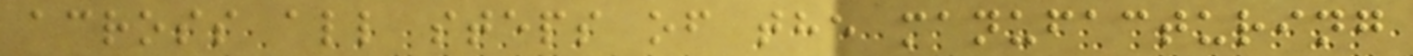across all steps of the manufacturing
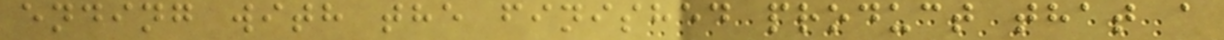ending with the finished product that a
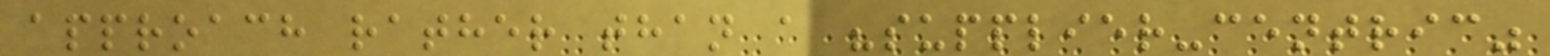approach rather than a "supplier-centric"
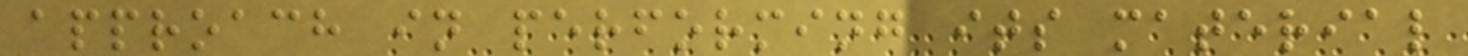approach in performing its material
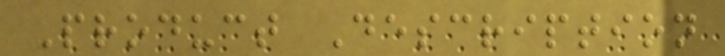Product Description
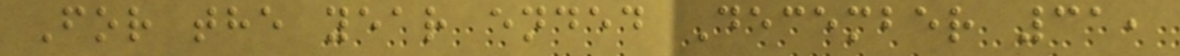For the year ended December 31,
